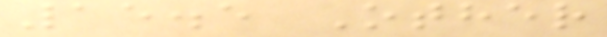15.5 Other
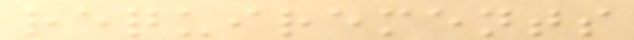requirements
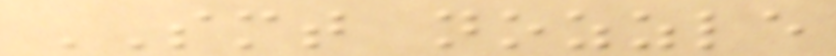SMT nozzle
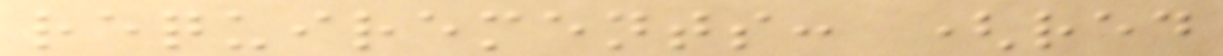requirements: (red
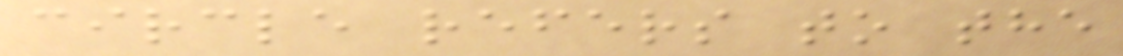circle refers to the
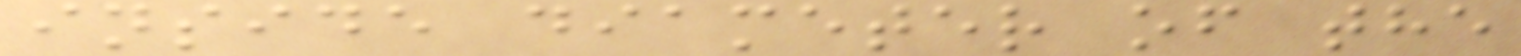inside diameter of the
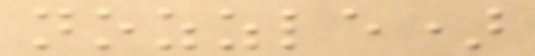nozzle)
